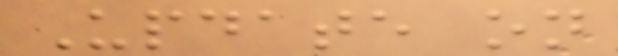Update on
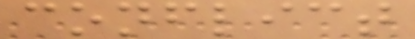conflict
